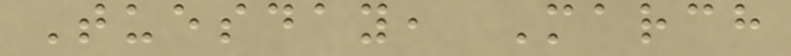Tuesday, March
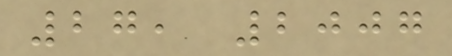27, 2007
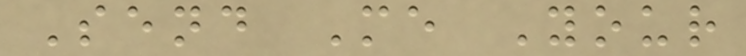Send Me Your
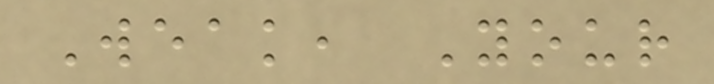Weak, Your
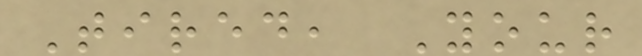Tired, Your
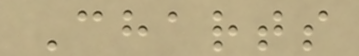Charts
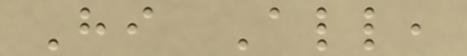Hi All,
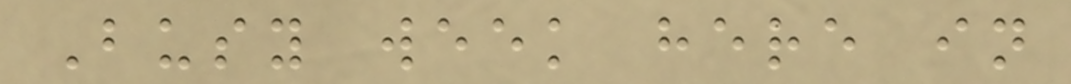Busy week here in
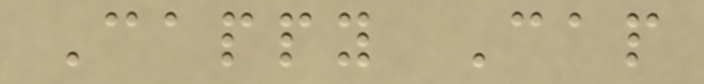Cappy Cap
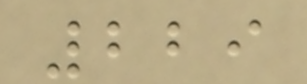229
